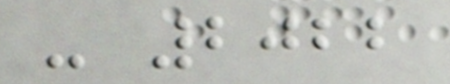- 2022
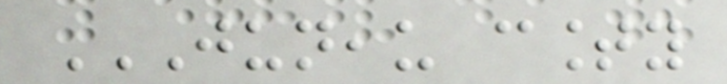JUNEAU COUNTY
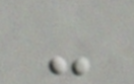-
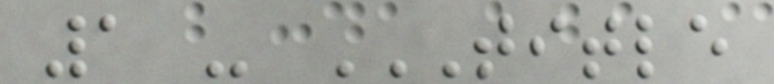1 - TITLE
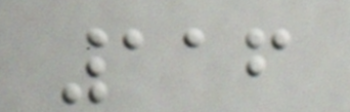116
